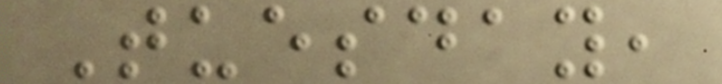Tuesday,
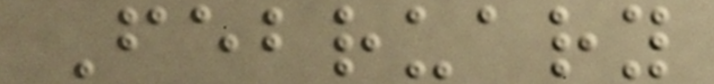February
